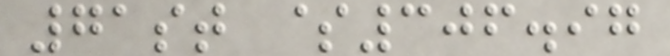71st $306.97
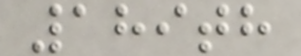189th
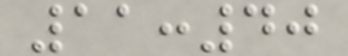11:40
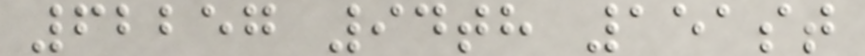62257 94th 151st
